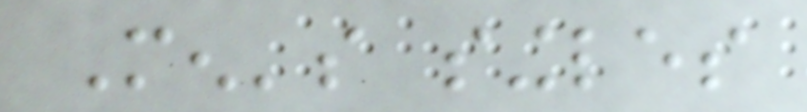Men's singles
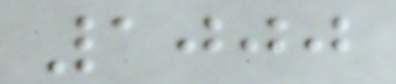1000
